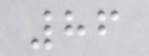86
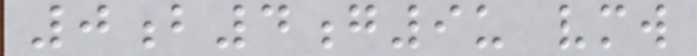0b4g9u vmw
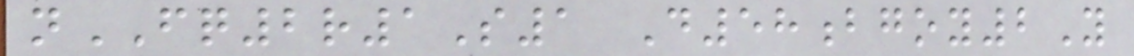nFQ2r1S1 D58bgoy2Y
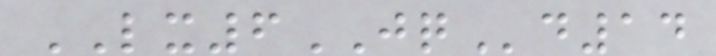LX6JQd14
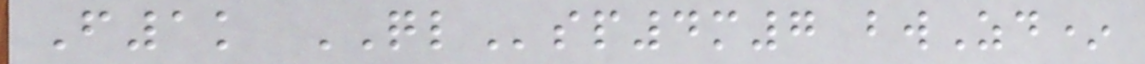F1k QLsp4m7 bwZd*
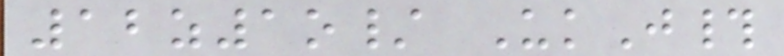12z1o/ UkJ#
